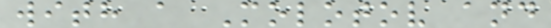with a Molotov and
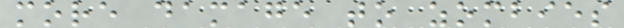more damage to zombies
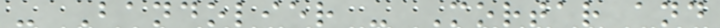- Bandolier - Mortar and
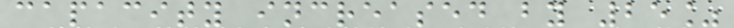capacity increased by 25%
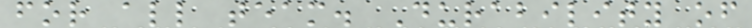for all team. Durability of
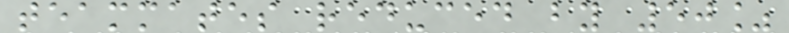teammates reduced by 50%
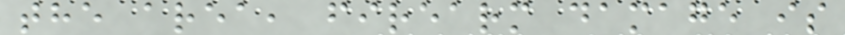the area, firearm damage is
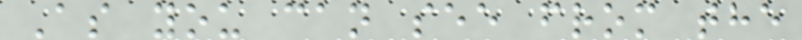As you can see from the
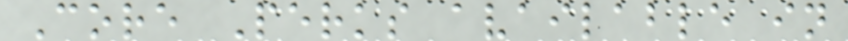Core Perks available in
